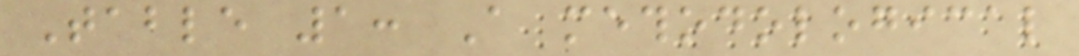Table 1: A methodological
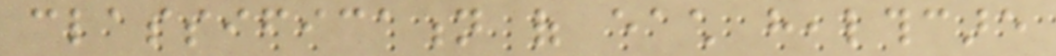classification of each healthcare
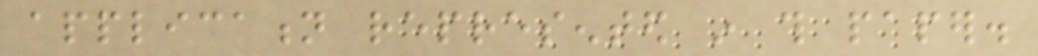application represented in this paper.
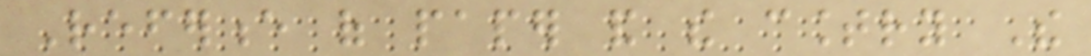Reference of paper and the country The
